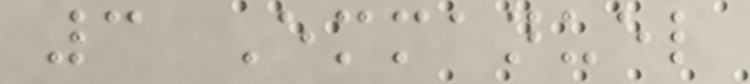3 Emmanuel
